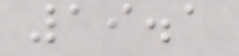19.1
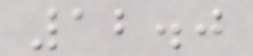12.0
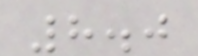8.0
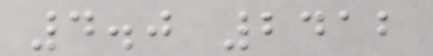4.0 2412
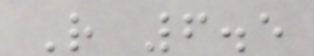R 6.5
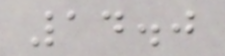14.0
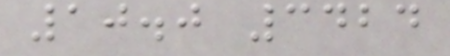10.0 3424
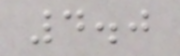4.0
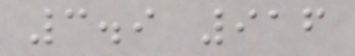3.9 916
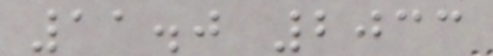11.0 2033
